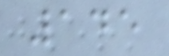145
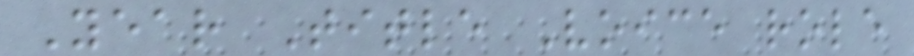Year Title Voice role
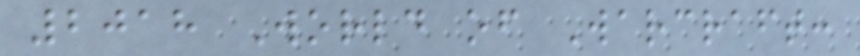2018 World of Warcraft:
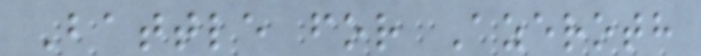Battle for Azeroth
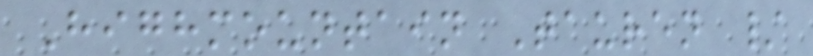Highmountain Tauren /
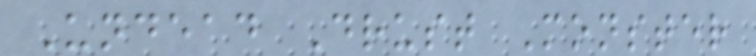Undead Drust Monster
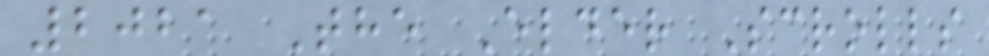2021 The Elder Scrolls
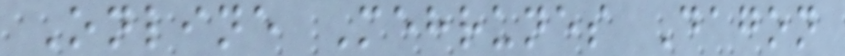Online Mehrunes Dagon
